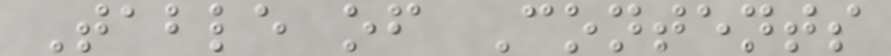Table of Contents
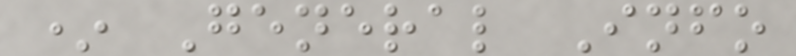* General Info
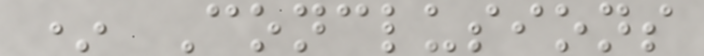* Conclusions
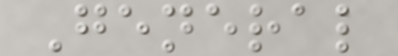General
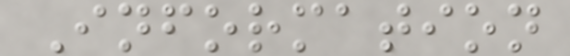Information
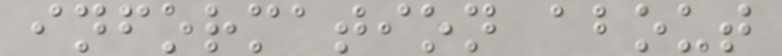information about
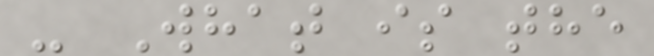- What is the
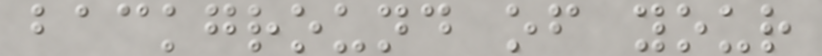background of your
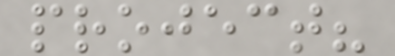project?
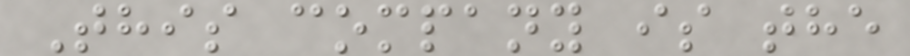This company is the
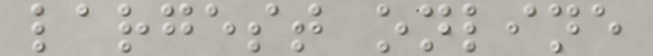largest online
